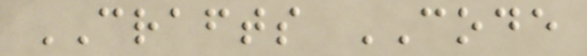CRAFTS CODE
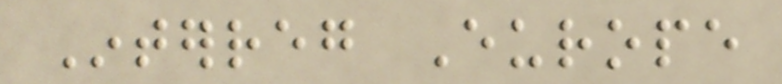Interreg Europe
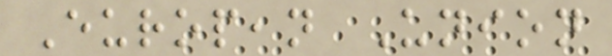European Union
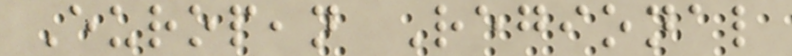European Regional
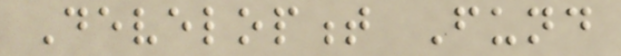Development Fund
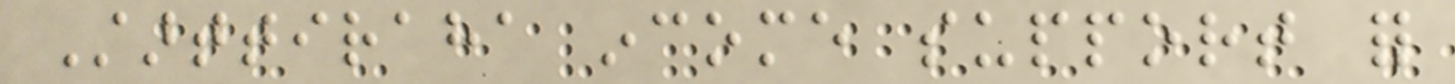Starttiraha income support for
